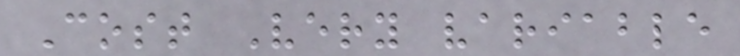Cost Very variable
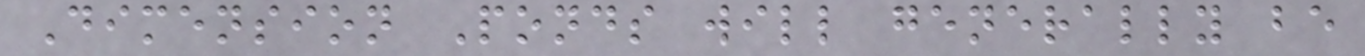Dimension Ponds will generally be
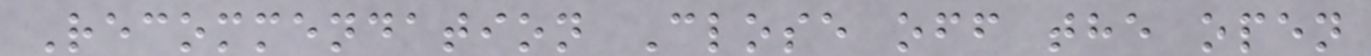Recommendation Close off the open
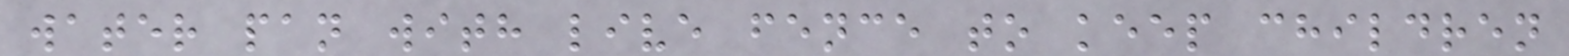water pan with live fence to keep children
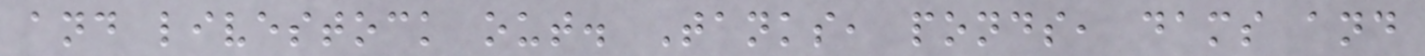and livestock out. Tanks, ponds, dams and
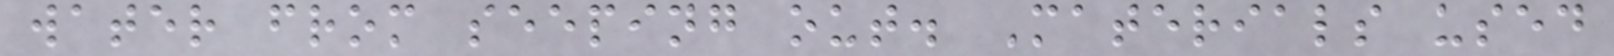water from seeping out. Materials used
